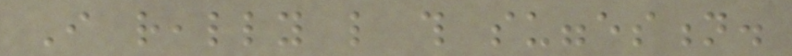I really like this suggestion.
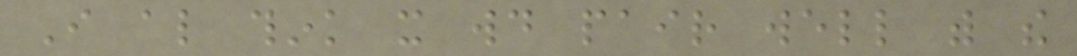I also think it would pair well with the
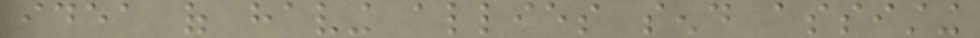idea of having allies send assisting
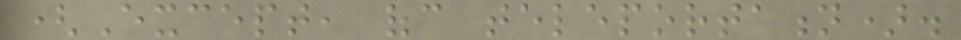(Except, ofc teleportation).
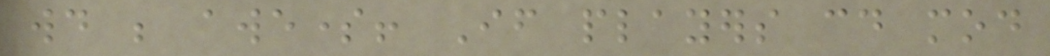would be awesome! If players could mod
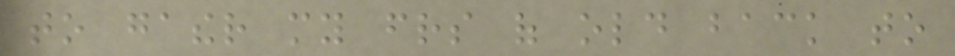to gather my friends of old back to
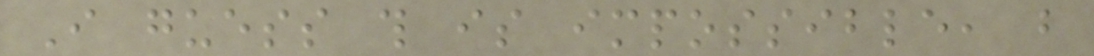I guess this is impossible, but
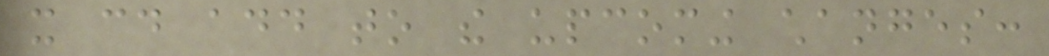it could add to the upcoming changes:
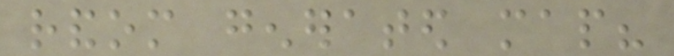random generated map?
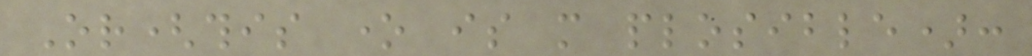Or(this one is more plosible):
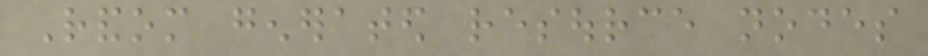Random generated resource nodes
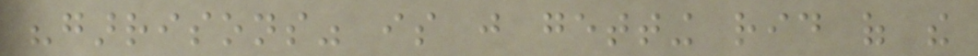"garrisons" is just getting rid of the
